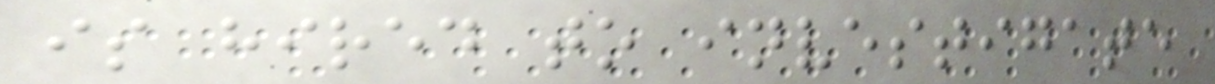is hired to investigate
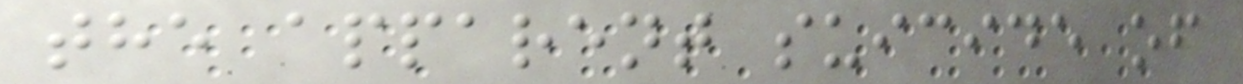the apparent suicide of
